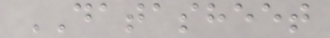DATASHEET
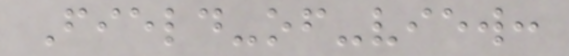Field-of-view:
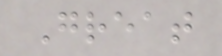Great
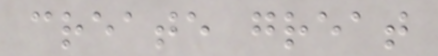create great
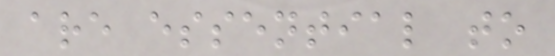are essential to
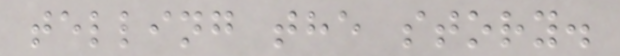telling the story.
